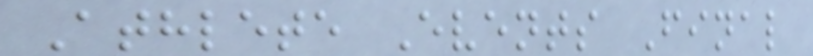Athlete Events Final
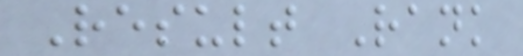Result Rank
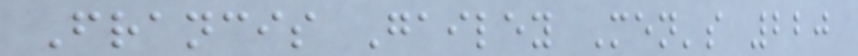Francis Gailey Men's 220
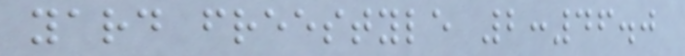yard freestyle 2:46.0
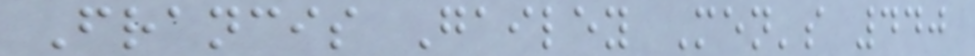Francis Gailey Men's 440
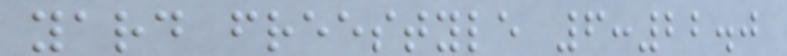yard freestyle 6:22.0
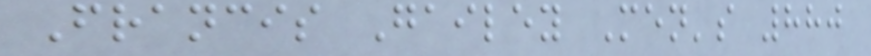Francis Gailey Men's 880
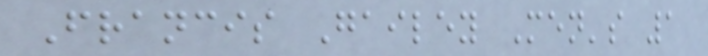Francis Gailey Men's 1
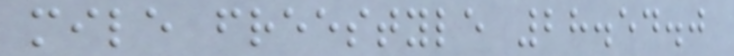mile freestyle 28.54.0
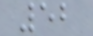52
